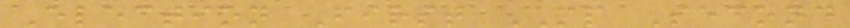Election First MP Second
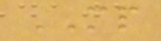MP
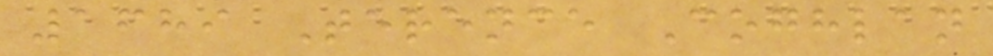1689 Terence Coghlan
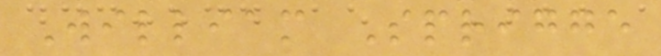William Sprigge
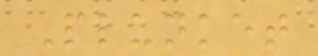Plunket
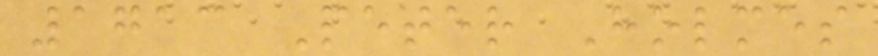1713 Peter Holmes
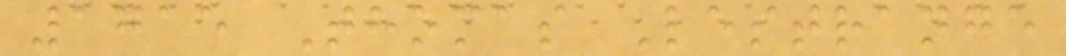1715 Thomas Lestrange
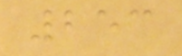253
